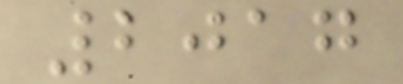2017
